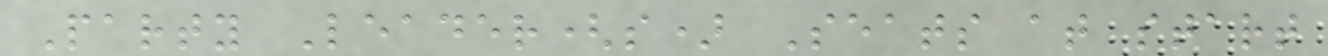Party Leader(s) Seats at start
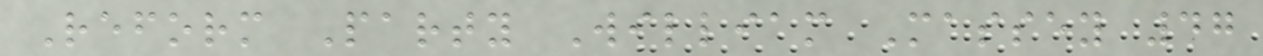Reform Party William Massey 47
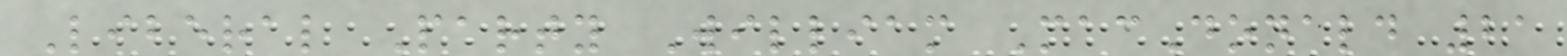Liberal Party William MacDonald 21
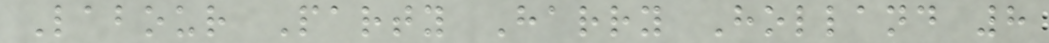Labour Party Harry Holland 8
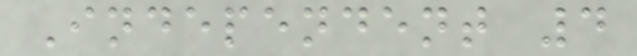Independent 4
